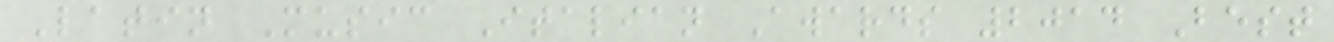Latin Music Italian Awards 2014 Best
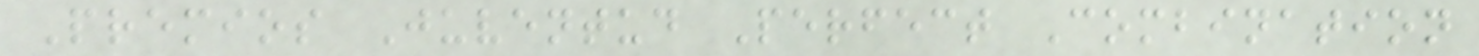Premios Juventud Perfect Combination
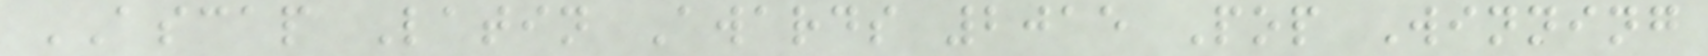ASCAP Latin Awards 2015 Pop Winning
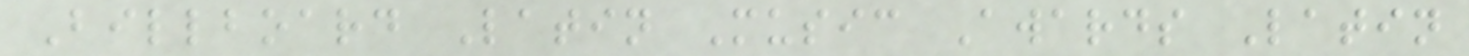Billboard Latin Music Awards Latin
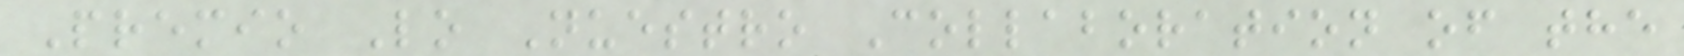Premio Lo Nuestro Collaboration of the
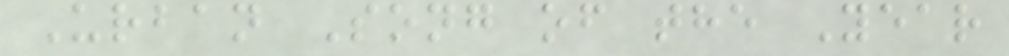Urban Song of the Year
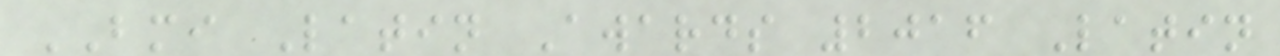BMI Latin Awards 2016 Latin
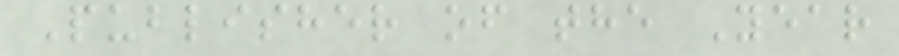Publisher of the Year
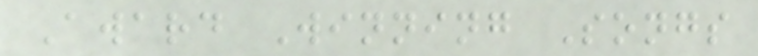Award Winning Songs
